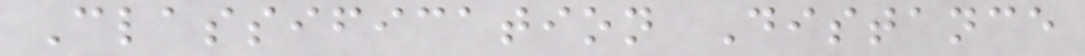Classification Distance
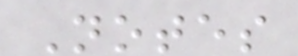Notes
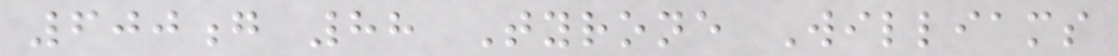600g 88 Tyrone Williams
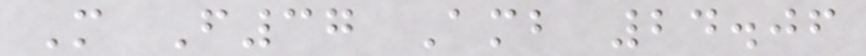M F37 Amb 24.06
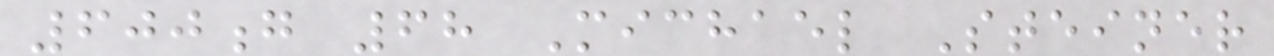600g 68 Michael Steiner
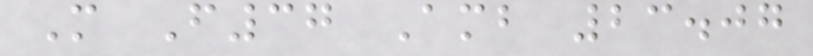M F37 Amb 23.07
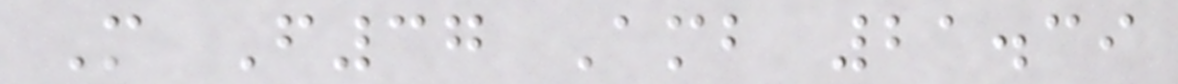M F37 Amb 21.39
